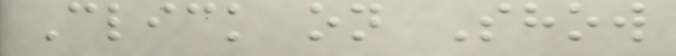Click on Show
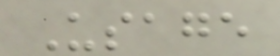Usage
